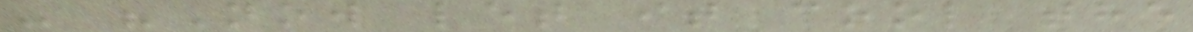- "Now let it cool the
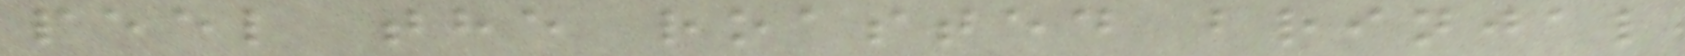peel the roasted brinjal
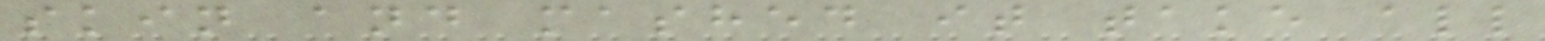skin and mashed it take all
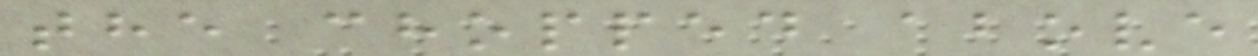the chopped above
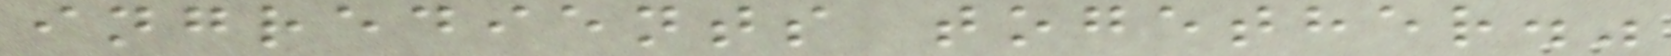ingredients together."
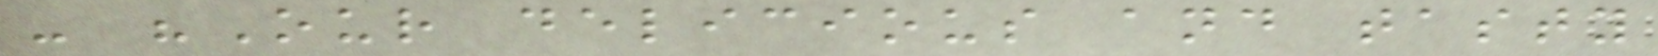- "Our delicious and tasty
